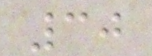30
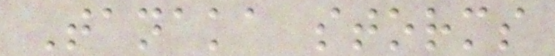Tanaka storms
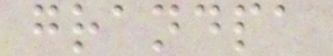grandpa
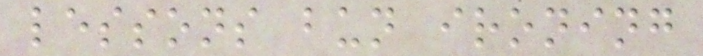lessons bun ironing
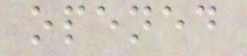opened
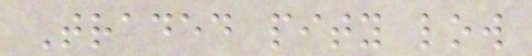Traded pity low
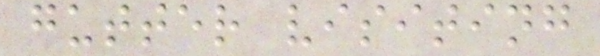gutter visiting
